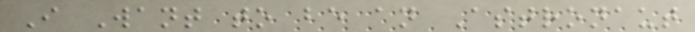I Want to be an Astronaut
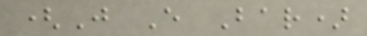(J E Bar)
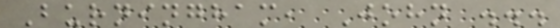Burningham, John ...
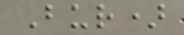Bur)
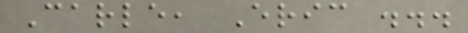Carle, Eric ...
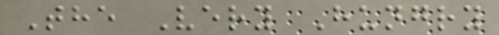The Very Hungry
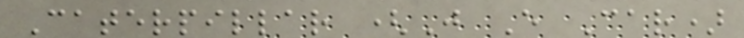Caterpillar (J E Car)
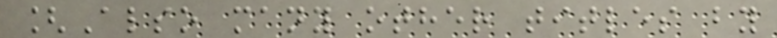[Also many other titles by
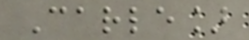Carle]
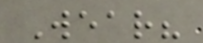Wear?
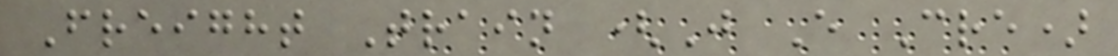Freight Train (J E Cre)
